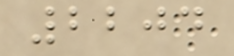2204
